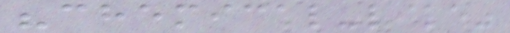"chemical-like"
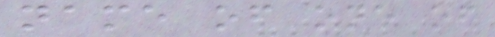name of one of
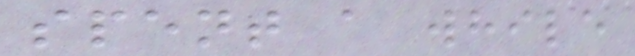spent a while
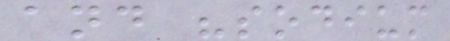and "sodium
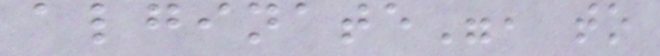alginate", to
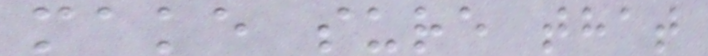make sure that
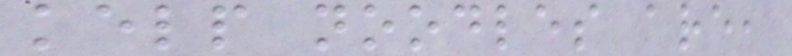kelp noodles are,
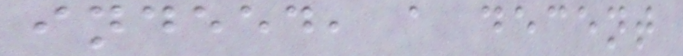indeed, a decent
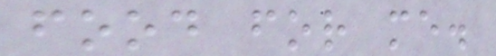food for me.
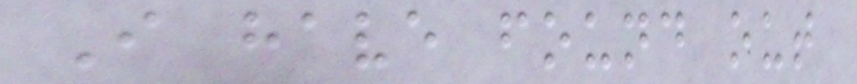I have found out
